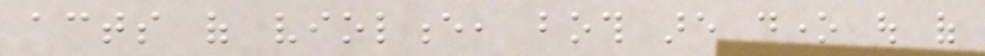acts of violence, both are done out of
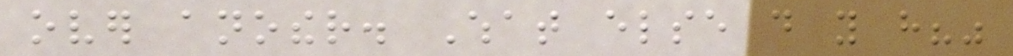over another. What else do you have?"
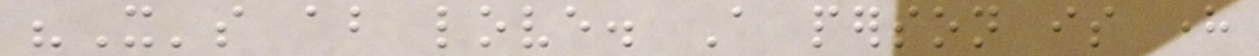"It's about love. A person is here
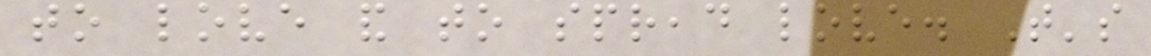to love and to spread love. That's
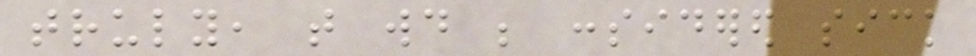truly, that would be considered sick
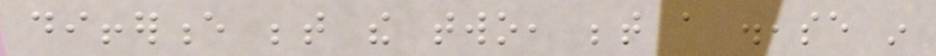difference between the two, between a disease in
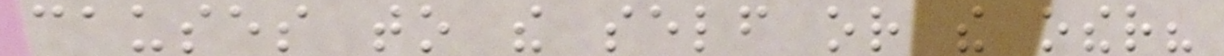causes to the self or the other?
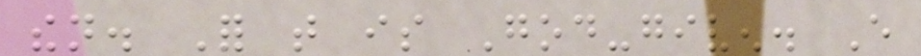then. For that is God-given. Every
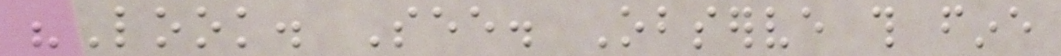"Look. See. Observe this fine
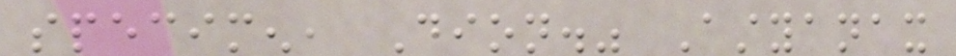specimen, Dion." Astyanax
